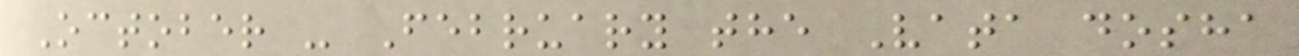October - February the Vata dosha
